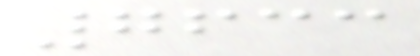7633
